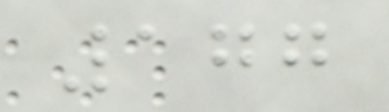177
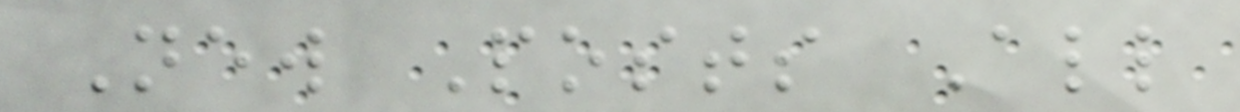New Posts All
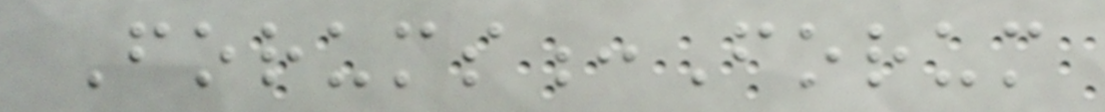Forums:Forum
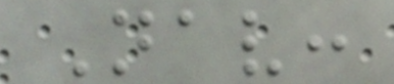Nav:
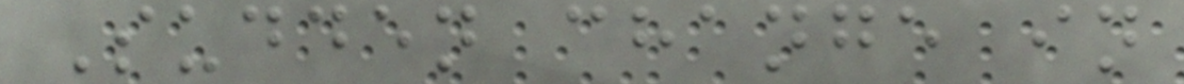Sudden change in
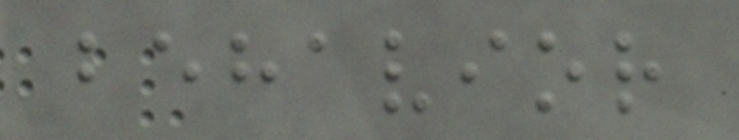behavior
